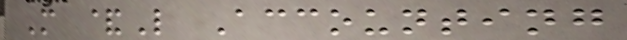M &L Accounting
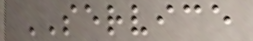SERVICE
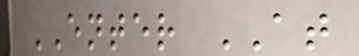ENTER AT
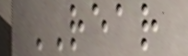REAR
